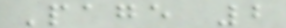Page 2
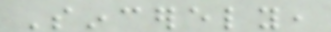Sincerely,
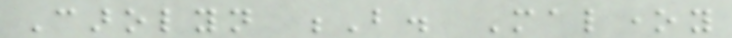Carolyn B. Maloney
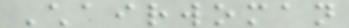Chairwoman
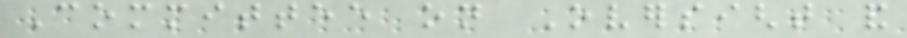Committee on Oversight and
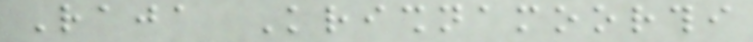Raja Krishnamoorthi
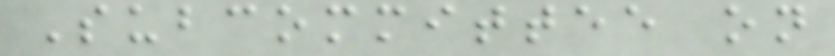Subcommittee on
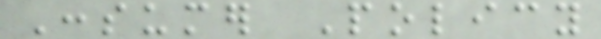Consumer Policy
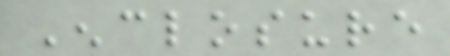Enclosure
